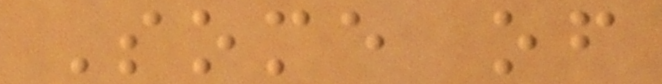Some of
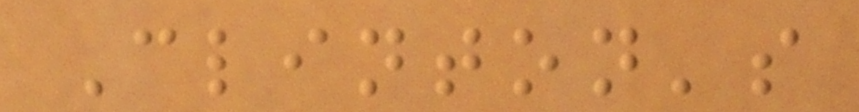Clinton's
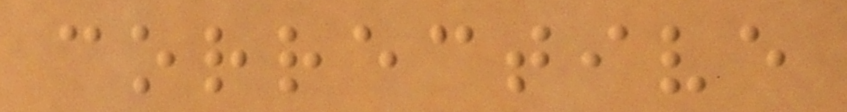corrective
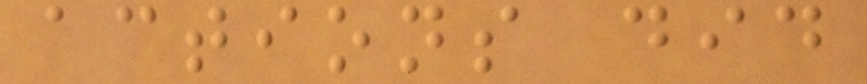actions did
